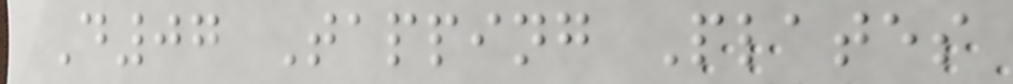D07 Tapping Plates
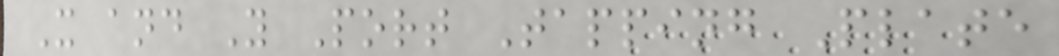X and Y Port Tapping Plate
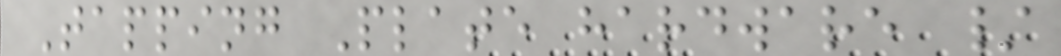Tapping Plate hardware /
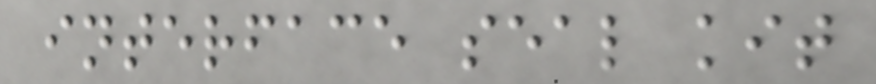interface seal kit
